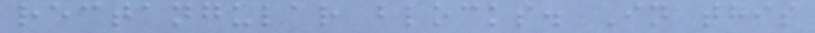rectangular blocks. In this
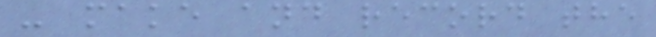- make and record the
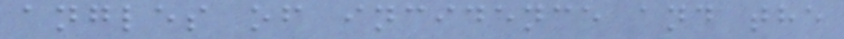angles of incidence and the
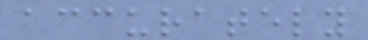accurately
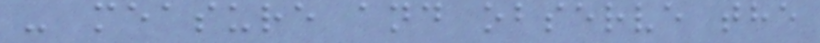- measure and observe the
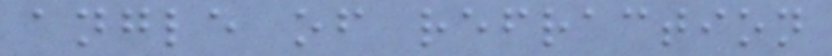angle of refraction
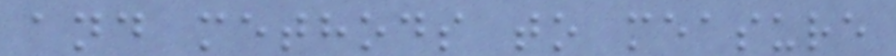and methods to measure
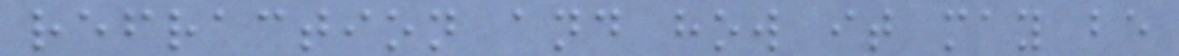refraction and how it may be
